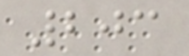203
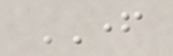FATHER
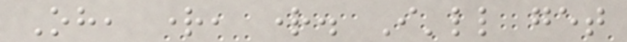Oh, right, right. I'll get
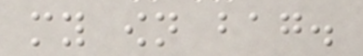my own bag.
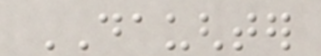DAUGHTER
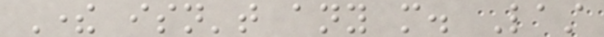There isn't any more. Last
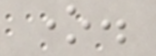one.
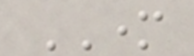MOTHER
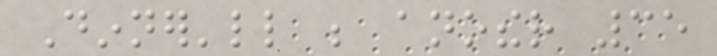Dinner'll be another 35
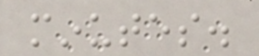minutes.
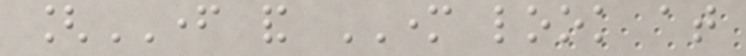[FATHER and MOTHER look at
